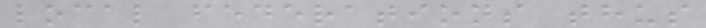local federations thus
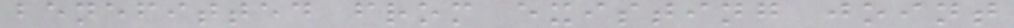benefitted from existing joint
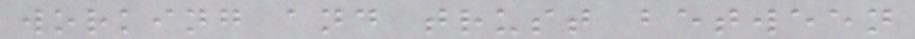working and trust between
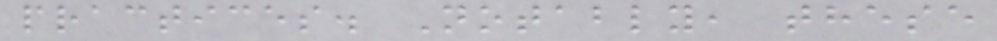practices. Notably, these
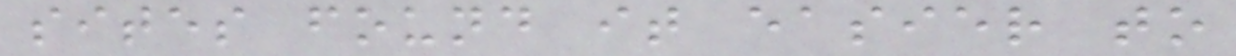sites found it easier to
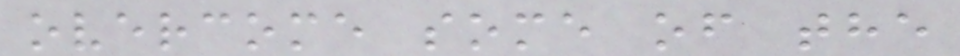overcome some of the
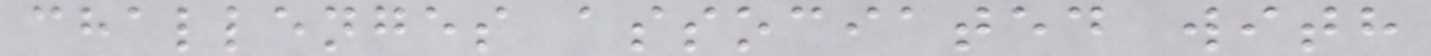challenges associated with
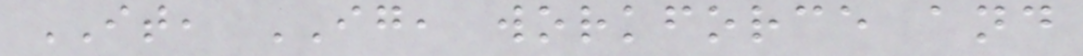IT, IG, workforce and
